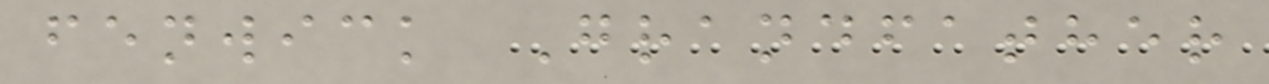fenwick Grandfather
